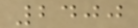2400
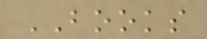BOOKS
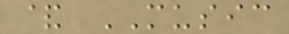& MUSIC
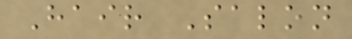Hair Salon
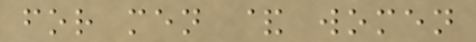for men & women
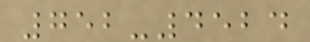752-4524
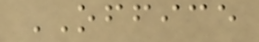OFFICE
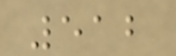512
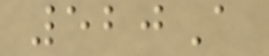520A
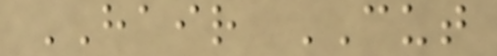HAIR CUT
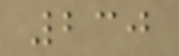230
